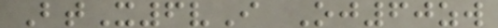BtX6vI Oj60zw
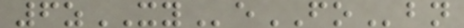6zXYeFObn
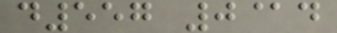d557 0@d
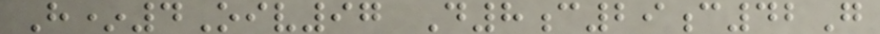H*4Oiv97 D8c29c42G
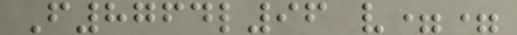F8764l96 v==
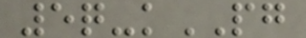5q-kPG
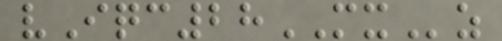vIqc28MXz
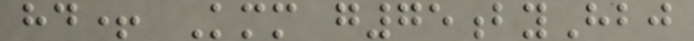hd+ Kmm g75byHbj
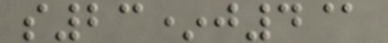s23*j4@
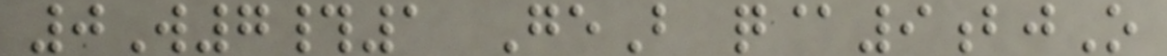0W7#1 GeB q@9bjO
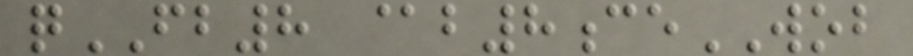qFB8 @b8ceWOB
